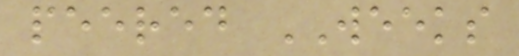peered WEEKS
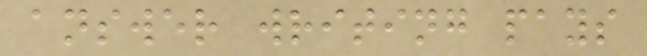answer writing pays
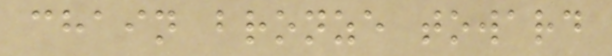chain bronze toward
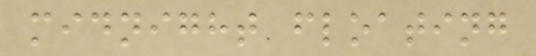midnight floating
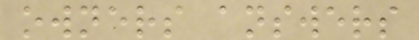owners answers
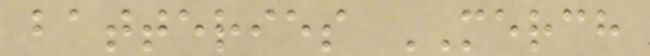batteries MERCH
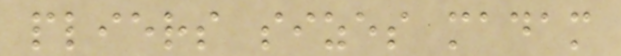pliers sizes madam
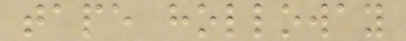tape holloway
